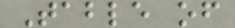Table of
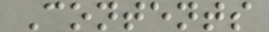Contents
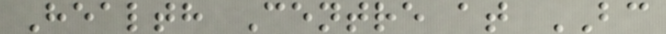Health Centre at BC
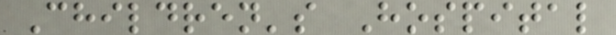Children's Hospital
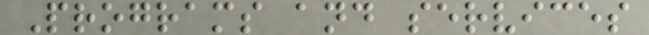Programs and services
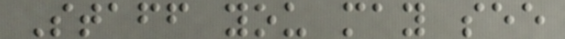Staff you may see
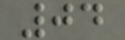04
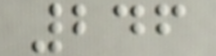246
